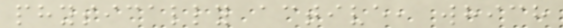physically active, which
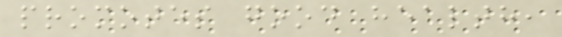promotes good health,
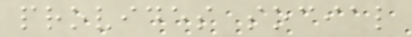provides social
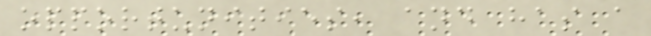opportunities, and has a
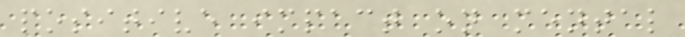positive impact on mental
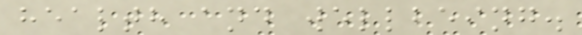health and wellbeing.
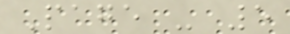Page - 5
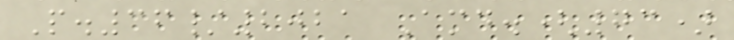P.36/2021 Amd.(73)
